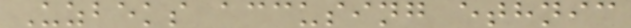Uzbeks accusing ethnic
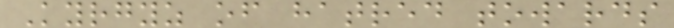Kyrgyz of hatred towards
